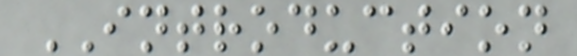INTRODUCTION
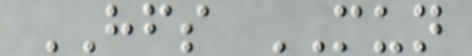HFS MUN
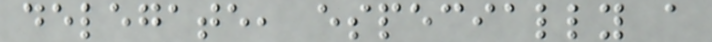delegate, especially a
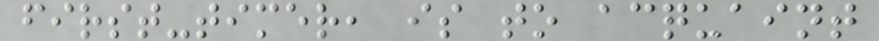first-timer, is to acquaint
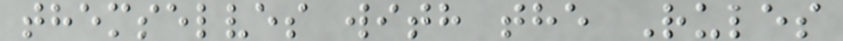themselves with the Rules
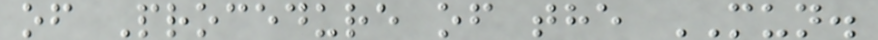of Procedure of the MUN.
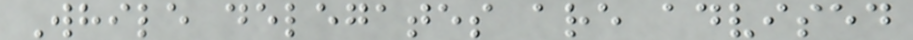While delegates are advised
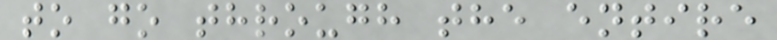to go through the entire
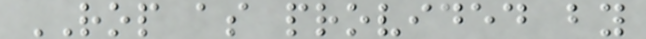ROP as provided by
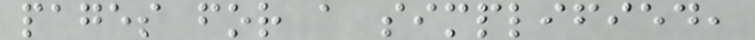pages for a simplified,
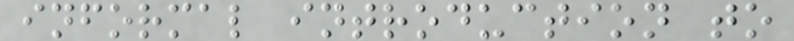informal introduction to
